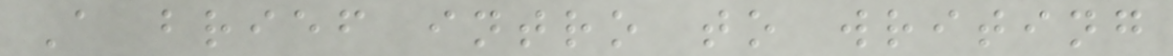A brief intro to writing
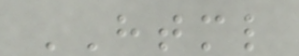HTML
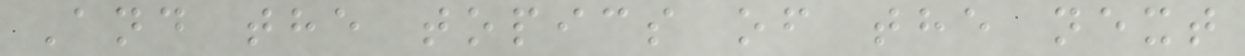And the topics of the next
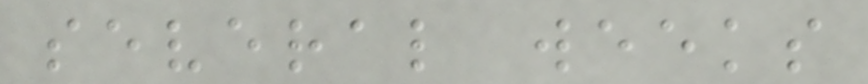several weeks
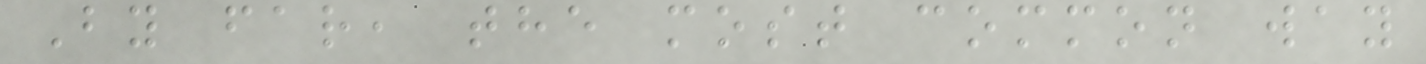By far, the most common way
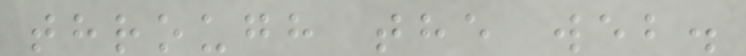through the web.
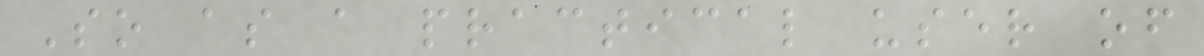So as a practical user of
